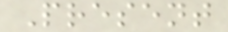Present
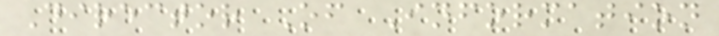Director Of Information
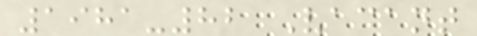1981-82 Vacant
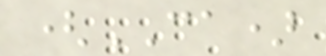(CA)
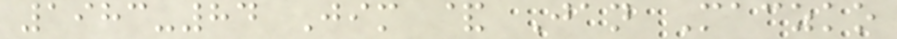1983-84 Jim & Jan Maczko
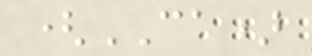(CA)
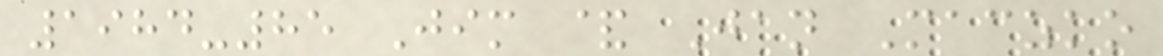1984-85 Jim & Jan Maczko
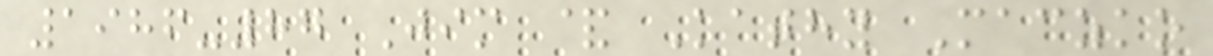1986-87 Jim & Kathy Maczko
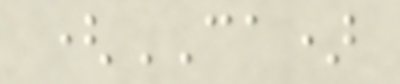(CA)
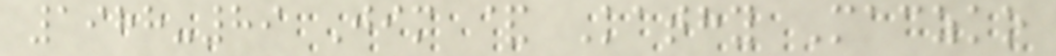1988-89 Jim & Kathy Maczko
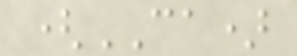(CA)
